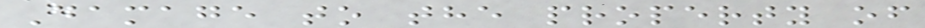Damage to the property of
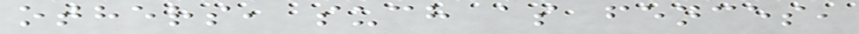others, such as fences,
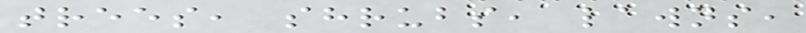trees, shrubs, lawns,
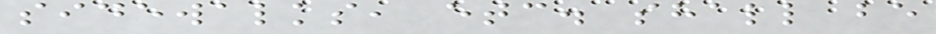sidewalks, etc. shall be
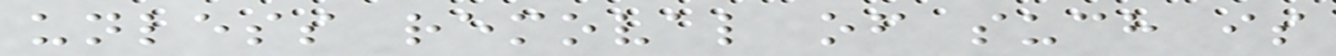unless removal of such is
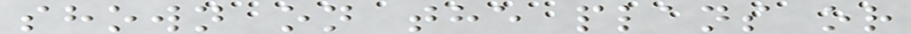shown on the plans or
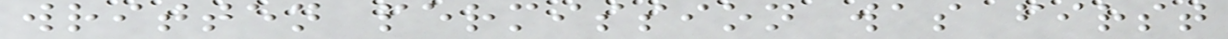written permission was first
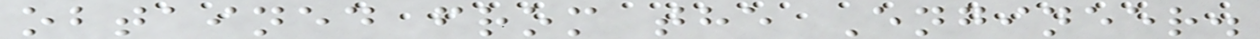obtained from the Engineer.
